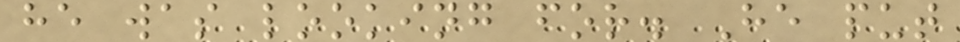he was looking for. He put
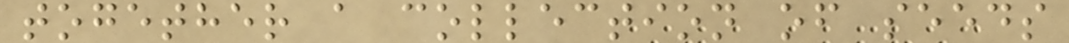together a collection of seeds
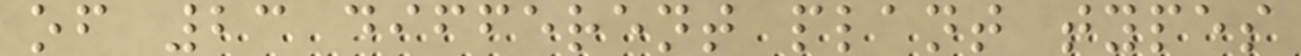of 23 different plant types
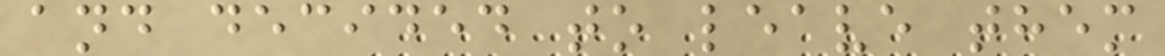and decided to leave them
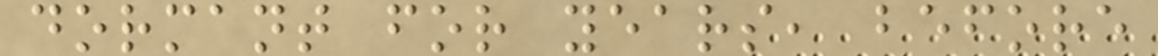dormant for years, before
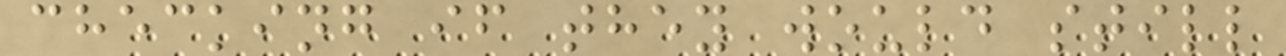checking if they would still
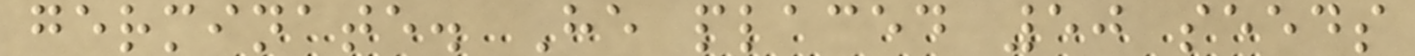germinate. He placed 50 seeds
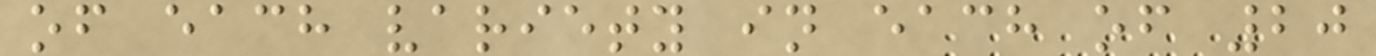of each variety in each of 20
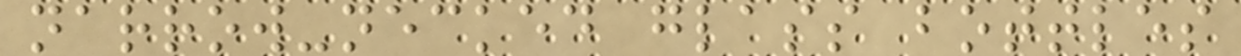narrow-necked glass bottles
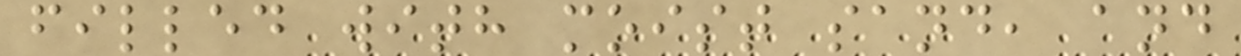filled with moist sand, and
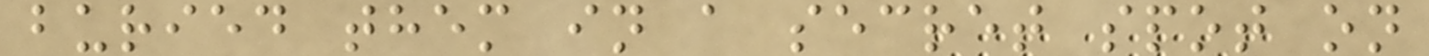buried them in a secret spot on
